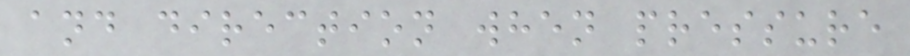and direction when pressure
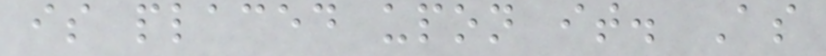is placed upon it. As
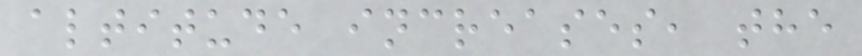altitude increases, the
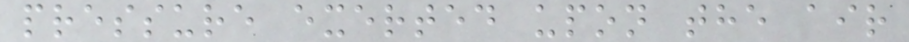pressure exerted upon the air
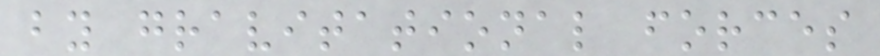by gravitational forces
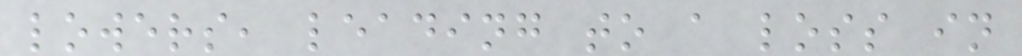lowers, leading to a loss in
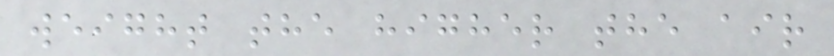weight the higher the air
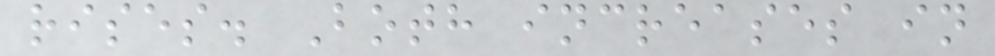rises. Both increases in
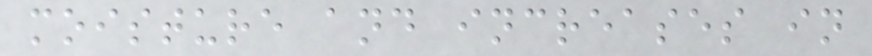moisture and increases in
